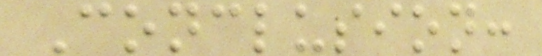Conclusion:
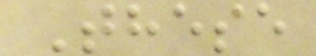These
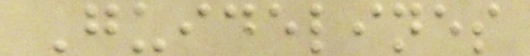Guidelines
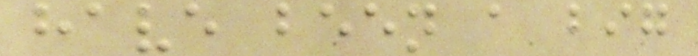have been a big
